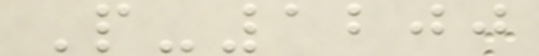P-1200
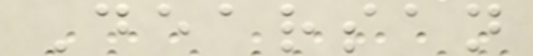Dearsan
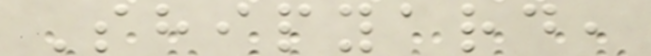Shipyard,
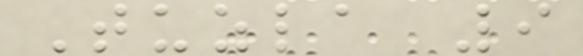Tuzla 9
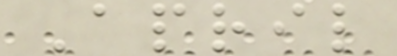April
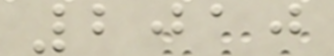2010
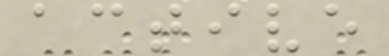active
